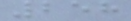258
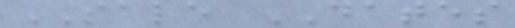SALE DATES
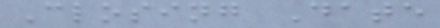Closing Date
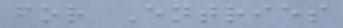for Entries
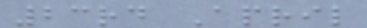23rd April
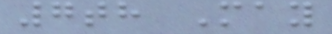7th May
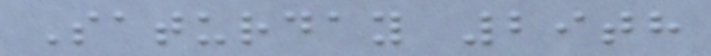Saturday 29th
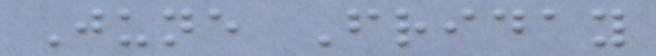June Friday
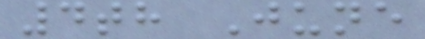4th June
